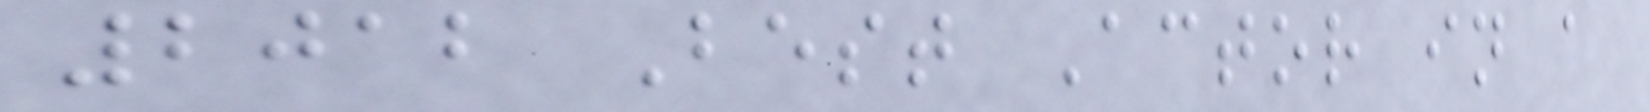2012 Best Actor in a
